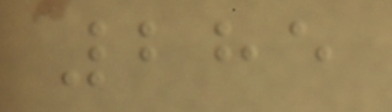285
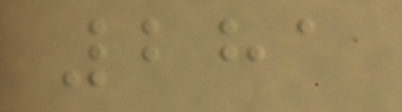281
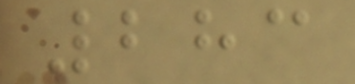283
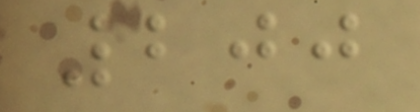200
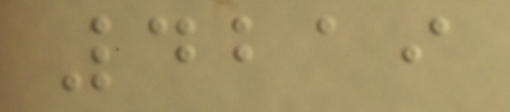4219
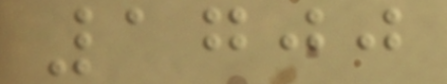1700
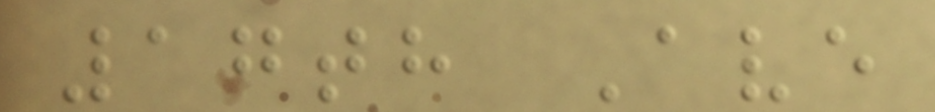17th Ave
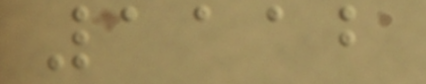1112
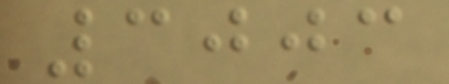3003
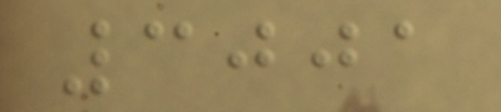3001
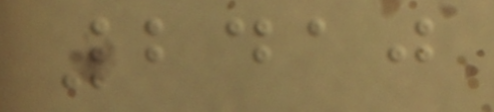2410
